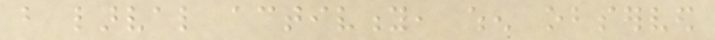but larval activity, when observed
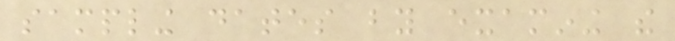sampling dates by examining the
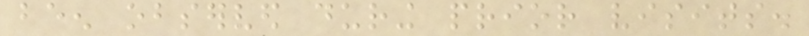been observed during prior visits.
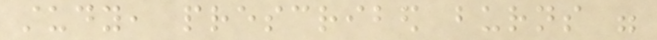study, prescribed burns were
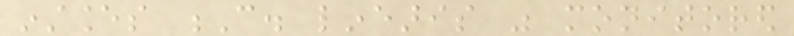instances C. linearis was monitored
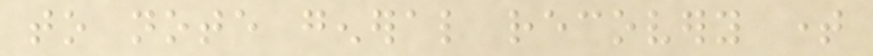to note general recovery time
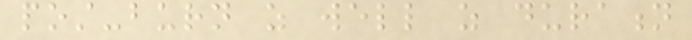post-burn as well as duration
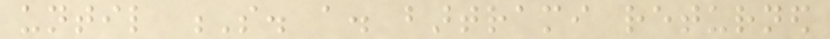until S. a. bartrami returned
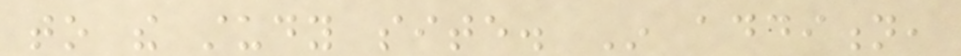to the study site. In addition,
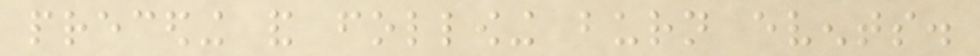preceding and following burn events.
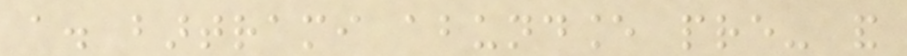a. bartrami abundance pre- and
